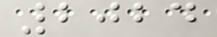2024
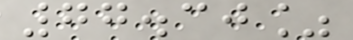77.30%
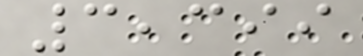3,399
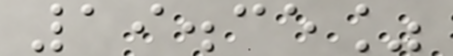19.35%
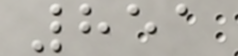851
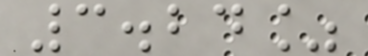3.24%
